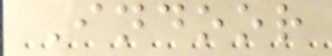Indoor
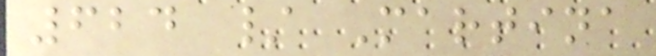624 / Martina
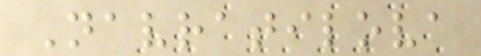Navratilova
